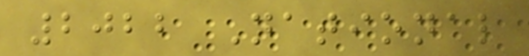2022 National
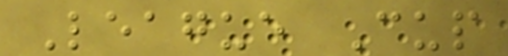League Cup
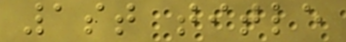1st title
